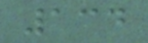134
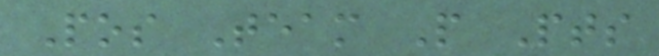Pos Team P Pts
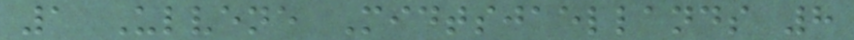1 Ulvene Midtsjaellands 8
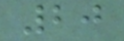20
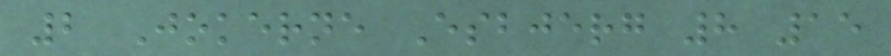2 Jokerne Esbjerg 8 15
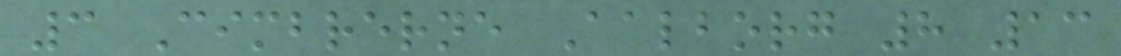3 Cimbrerne Aalborg 8 13
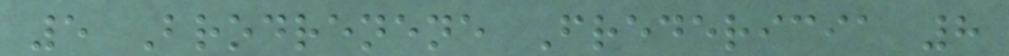5 Brodrenene Fredericia 8
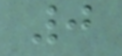0
